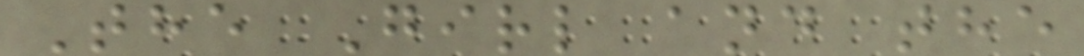The Girl and the
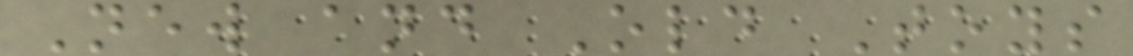New and Old Toys
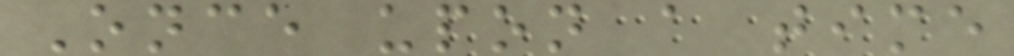Once upon a time
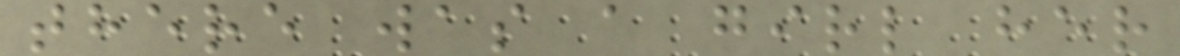there was a girl her
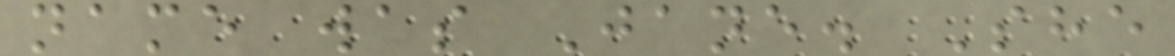name was Jane. She
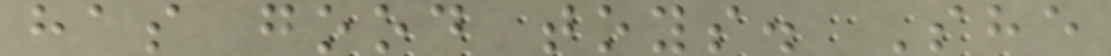has good toys. She
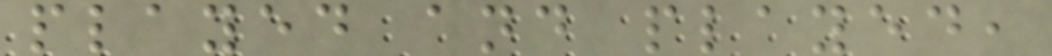played and played,
